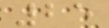25
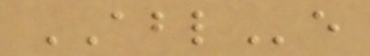ABLe
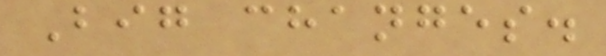Big changes.
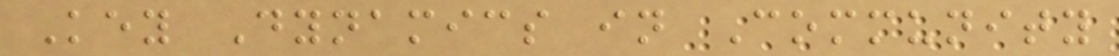Key Dynamics in Community
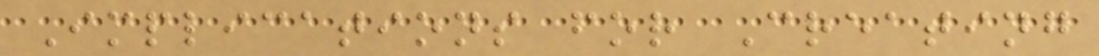Implications for Creating
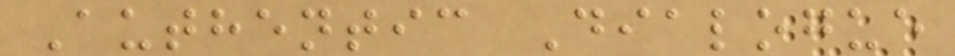Authentic Dialogue
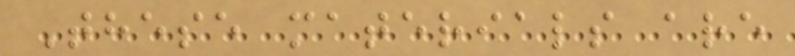These materials are
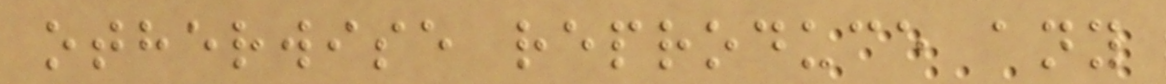otherwise reproduce any
